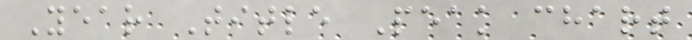Year Title Peak chart
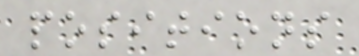positions
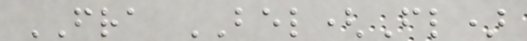FRA BEL(Fl)
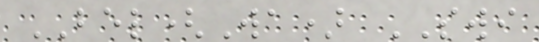BEL(Wa) SWI
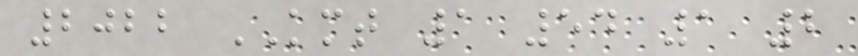2022 KMT 1 54 1 2
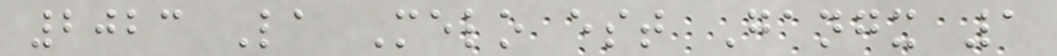2023 La Melo est Gangx 1
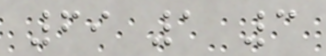69 1 3
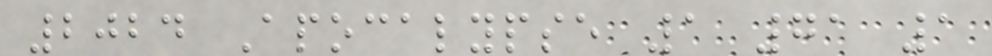2024 Apocalypse 1 71 1
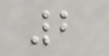2
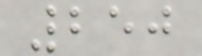250
